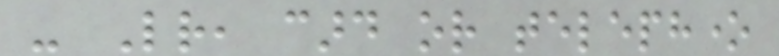- Letter, card or telephone
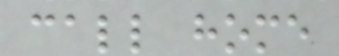call home
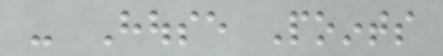- House Points
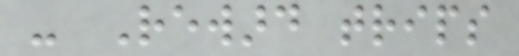- Reward trips
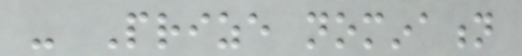- Prize nomination
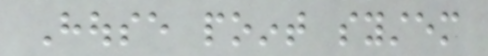House point system
